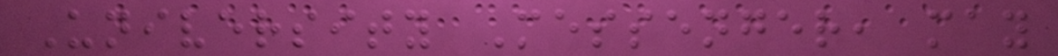University Messenger, may
